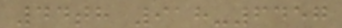44th 918-6457
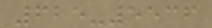625-5536
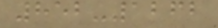852-1262
